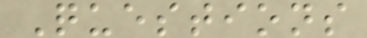Questions
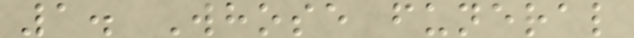1. Whose funeral
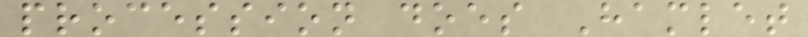procession does Hamlet
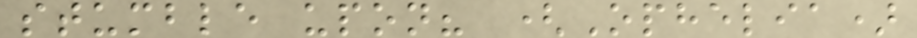stumble upon? (Ophelia)
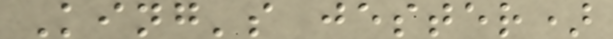King's jester)
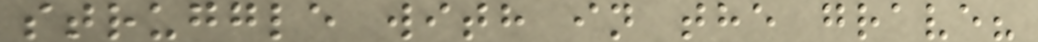struggle with in the grave?
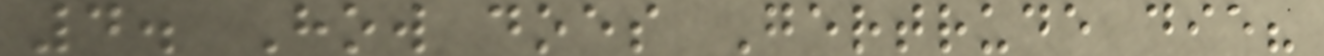4. How does Gertrude die?
